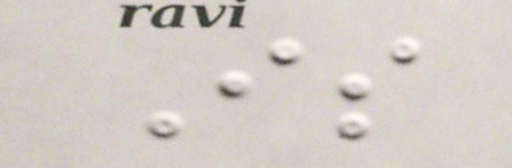Is
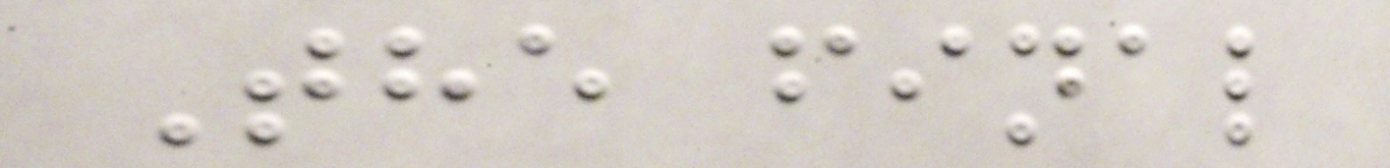The final
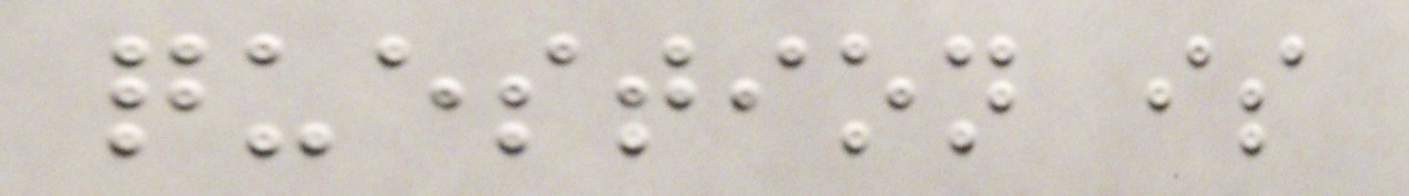question is
